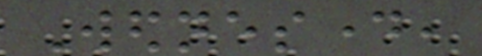Wednesday,
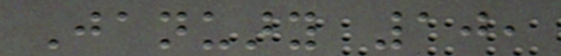January 10,
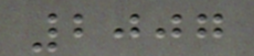2007
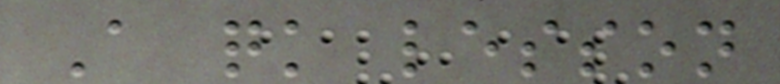A quick lesson
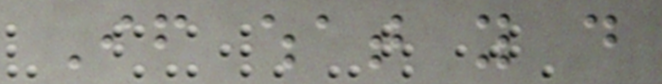If what you do
